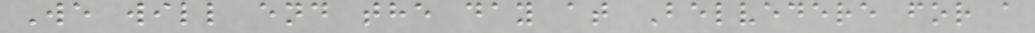We will end the day at Belvedere for a
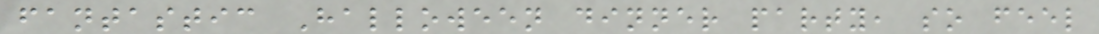fantastic Halloween dinner party, so feel
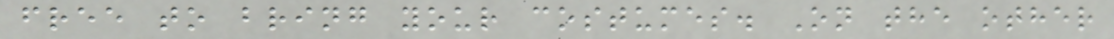free to bring your costumes. On the other
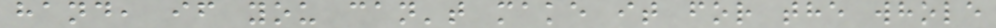hand, if you can't make it for the whole
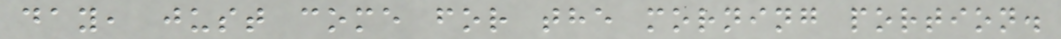day, just come for the morning portion.
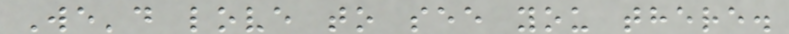We'd love to see you there.
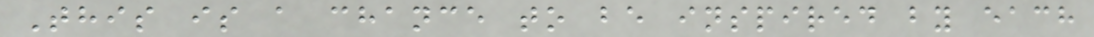This is a chance to be inspired by each
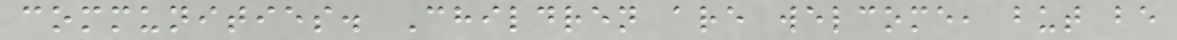communities. Children are welcome, but be
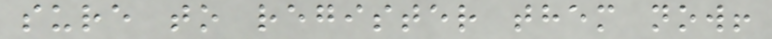sure to register them now!
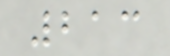213
